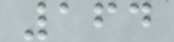164
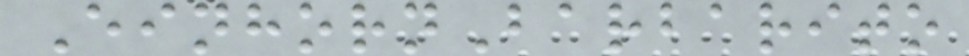EinhornBarbarito
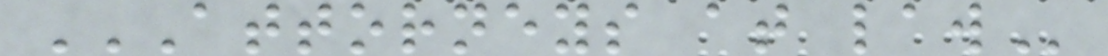ATTORNEYS AT LAW
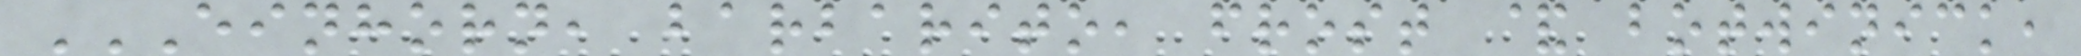EINHORN, BARBARITO, FROST & BOTWINICK,
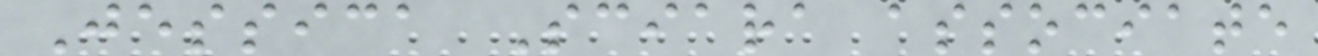Jessica Sciara associate
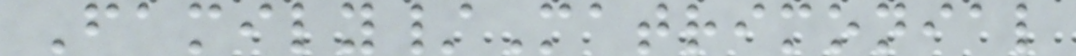Family/Matrimonial
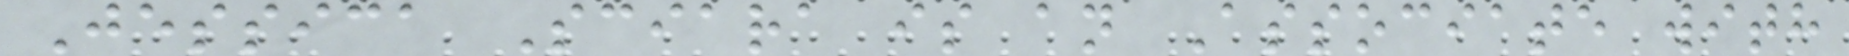Jessica Sciara is an Associate with
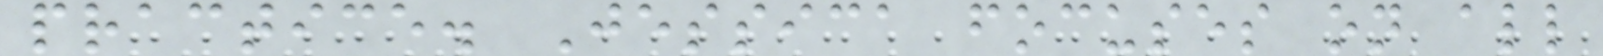practice. Jessica focuses on all
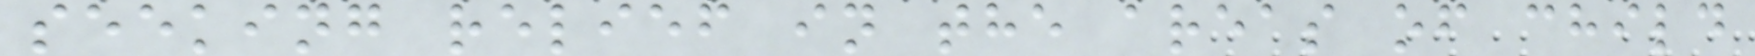seeking relief in the areas of child
